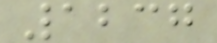1237
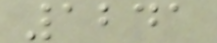1241
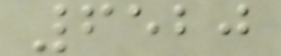6520
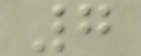7
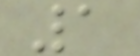1
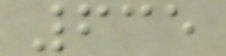635
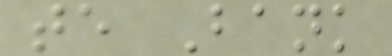te Bank
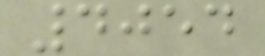4054
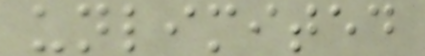unlimited
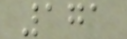171
